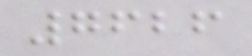7626
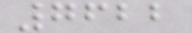7622
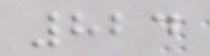824
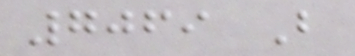7069 B
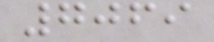7069
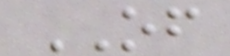OF
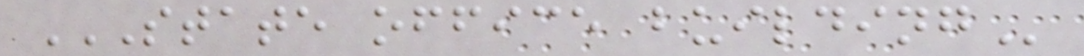STATE OFFICE BUILDING
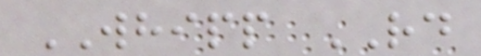WHIPP RD
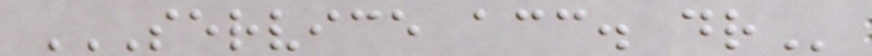SERVICE ACC. DR
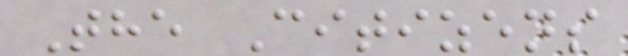The Citizens
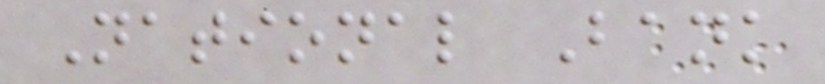National Bank
